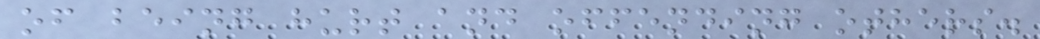of being hurt and offending others.
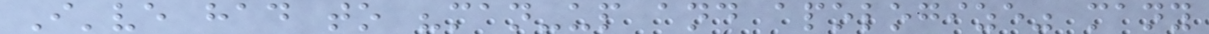I've had to "man-up and apologize" many
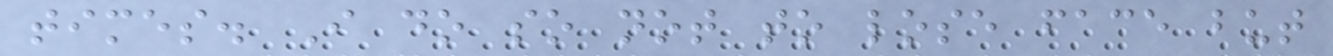times. I do so not to lose face but
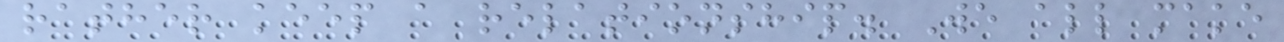rather keep a relationship. We all make
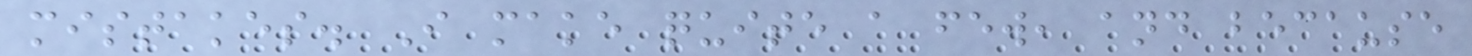mistakes. I make quite a few, and because
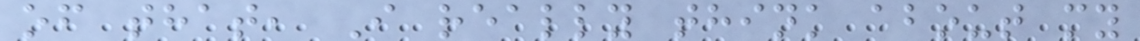of that, I really think about my
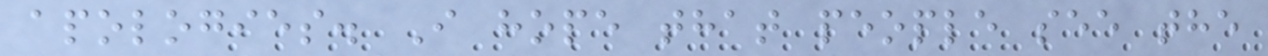apologies. I hope that people see the
